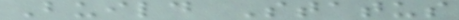Build Status
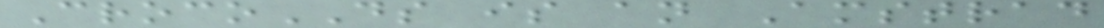CrocoDS is an Amstrad
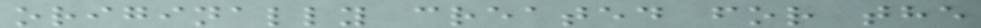originally created for the
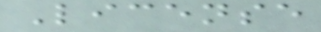License
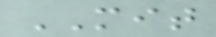MIT
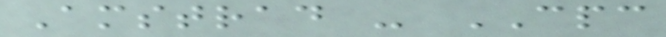Amstrad - CPC
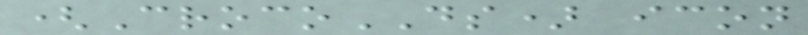(CrocoDS) icon
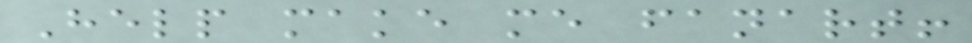Help make me fanart!
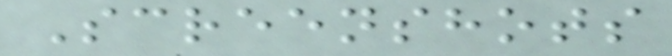Screenshots
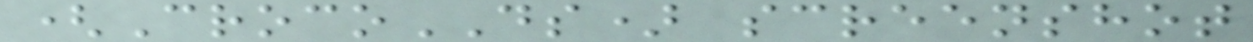(CrocoDS) screenshot
